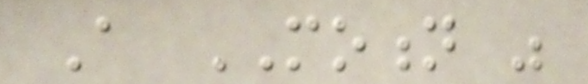A MOTION was
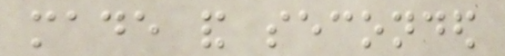made and seconded
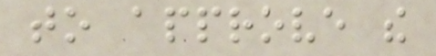to approve the
